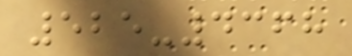525-4368
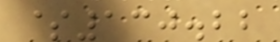$130.22
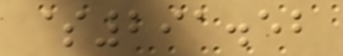$291.52
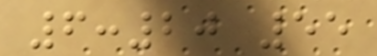6:20 55
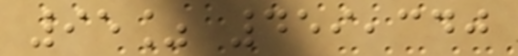95% 459,340
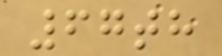67th
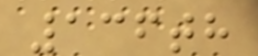136th
